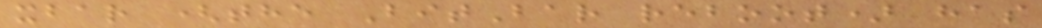xbar (the BitBar reboot) has
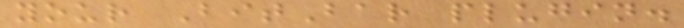your BitBar plugin.
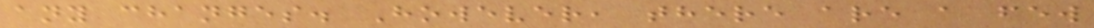any changes. However, there are a few
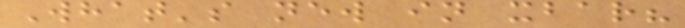What's new in xbar?
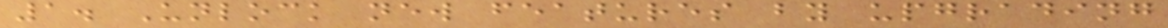1. Unlock new features by upgrading
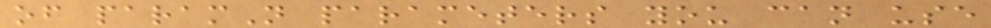of paramN parameters you can use
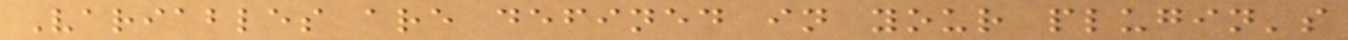Variables are defined in your plugin's
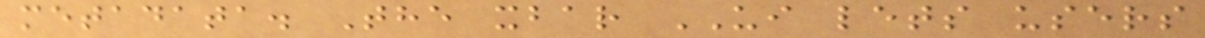metadata. The xbar UI lets users
